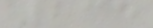235
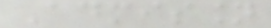Admission
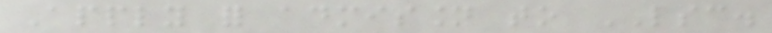Apply for admission to LSC.
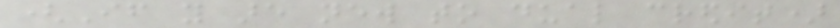(If you are new to dual credit)
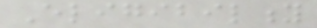Eligibility
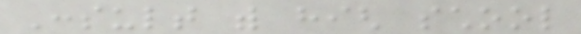Consult with high school
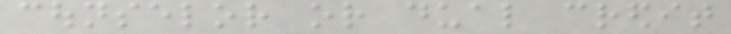counselor or dual credit
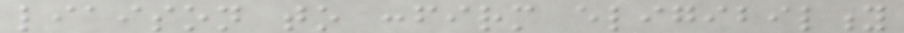liaison to confirm eligibility
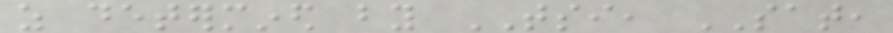as determined by TSI, SAT,
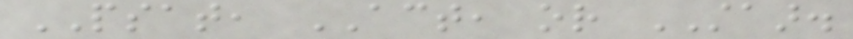PSAT, ACT, or STAAR.
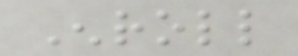Enroll
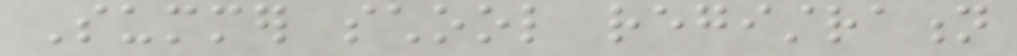Summer school registration
